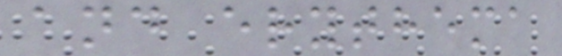and erythema
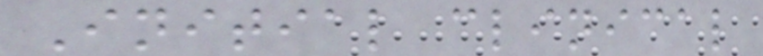Initial clinical
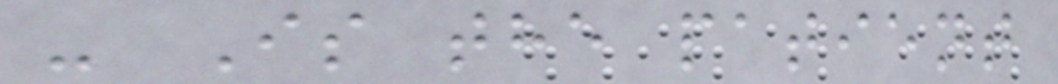- Is the patient
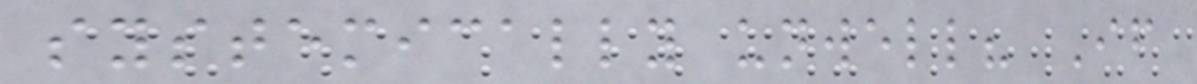systemically unwell? If
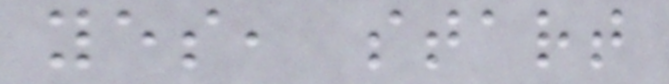yes, start
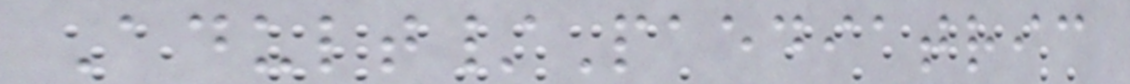Adult/Paediatric
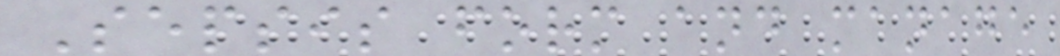Sepsis form and manage
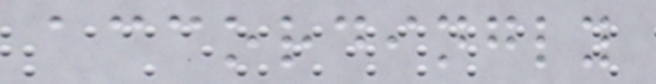accordingly
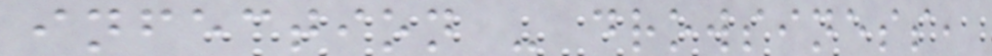infection - drowsiness,
